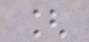[
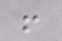!
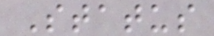Status
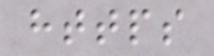https
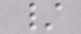/
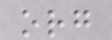org
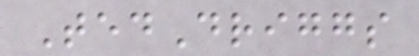TedDriggs
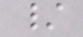/
